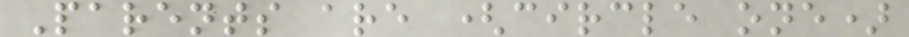Parents are (circle one)
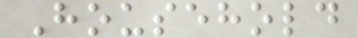Household
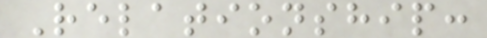Relationship:
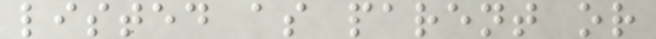listed as parent or
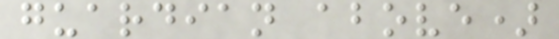guardian above)
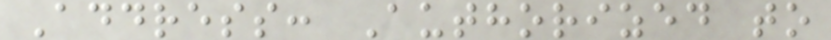Address: Authorized to
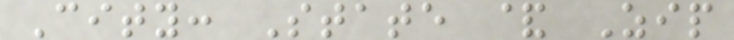City: State & Zip
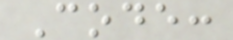Code:
